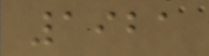1921
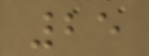25
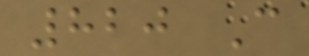820 C
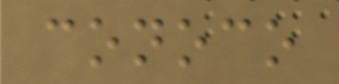conoco
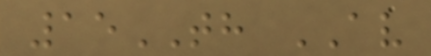15TH AV
